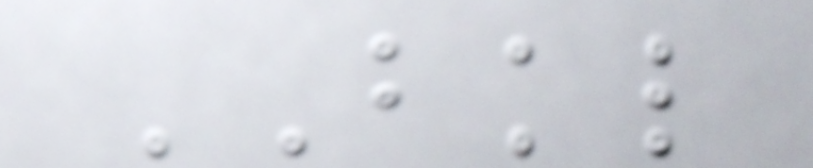BKL
